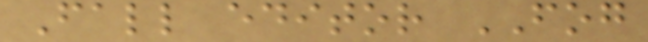Fall editor FOG
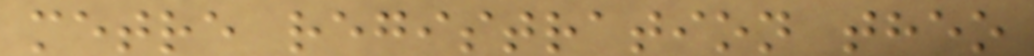metre registration theo
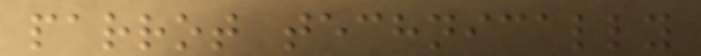parrot technically
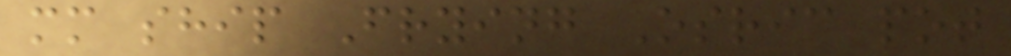mm ship Frying Osric pot
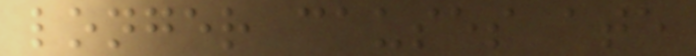longer causes ate
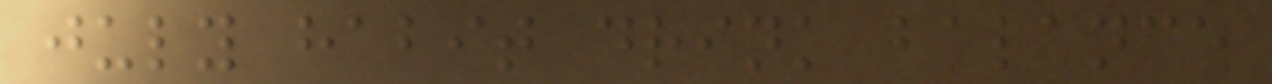july habit drink balance
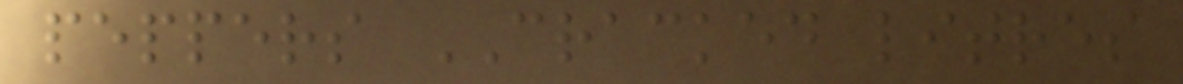peppers CRACKED litres
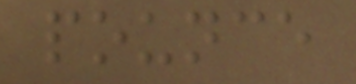pounce
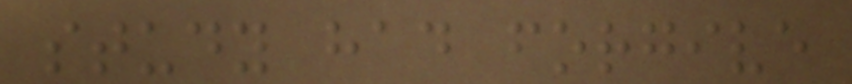study had forgive
